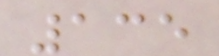135
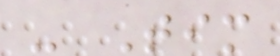- Tim
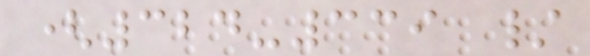(324-339 /
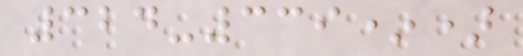324-339*)
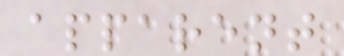apparent
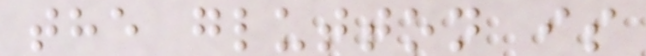the glutton is
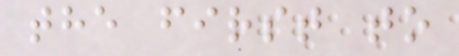the first to
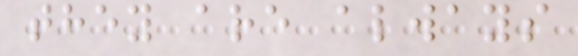they are always
